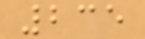235
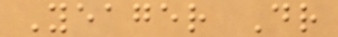Yeager Dr
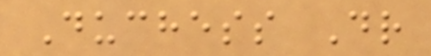Duchess Dr
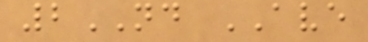2ND AVE
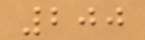200
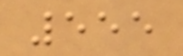555
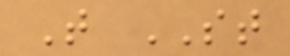T ST
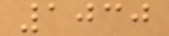1030
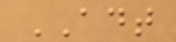ADT
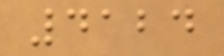4124
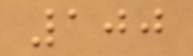100
